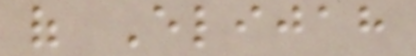of Elijah
